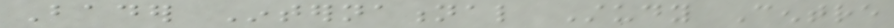Bader International Study Centre
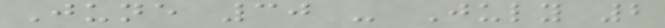June 30 - July 2
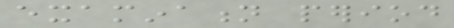examination period
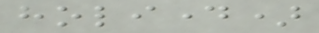holiday)
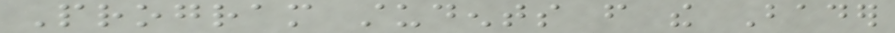Program students from the Bader
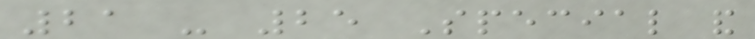21 - 25 Special and
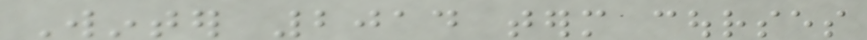Winter 2014 term courses
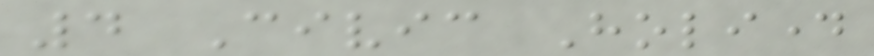4 Civic Holiday
